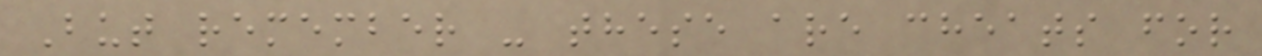But remember - these are cheats for
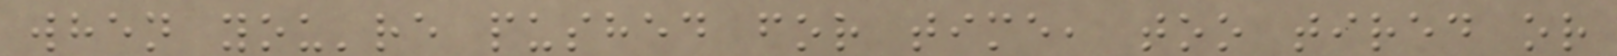when you're pushed for time, too tired or
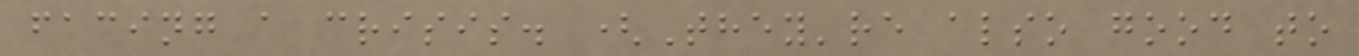facing a crisis. (They're also good to
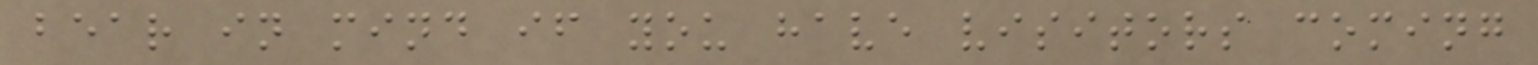bear in mind if you have visitors coming
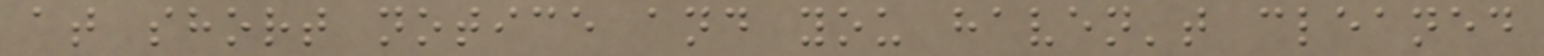at short notice and you haven't cleaned
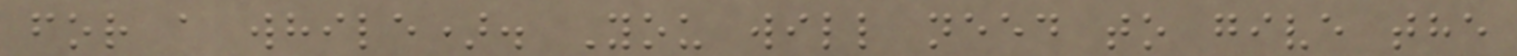for a while). You will need to give the
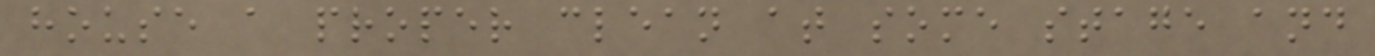house a proper clean at some stage and
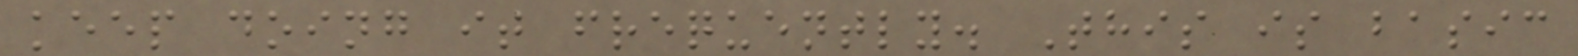keep doing it frequently. This is basic
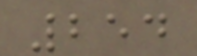254
